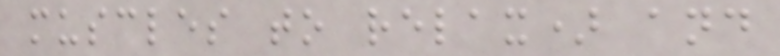muscles to relax) and
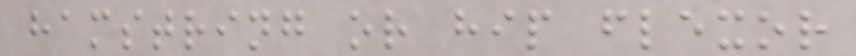hamstring or hip flexor
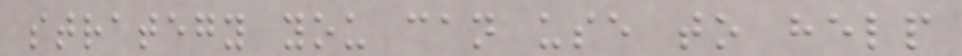strategy you can use to help
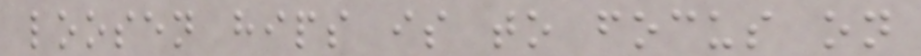loosen hips is to focus on
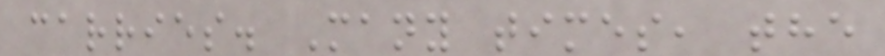carries. Many times, the
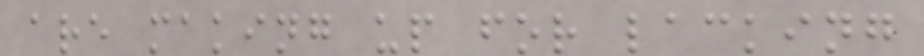are making up for lacking
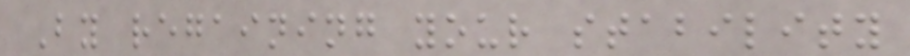By regaining your stability
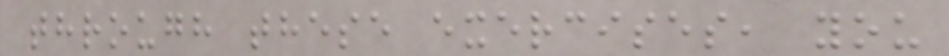through these exercises, you
